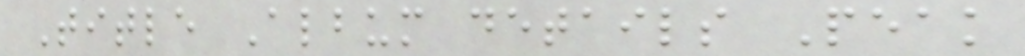Title Album details Peak
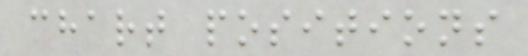chart positions
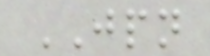JPN
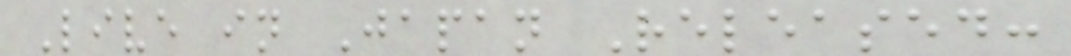Live in Japan Released:
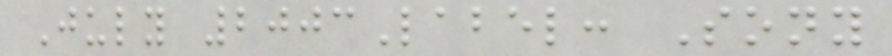July 2003Label: Sony
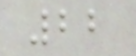22
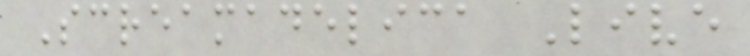Screamadelica Live
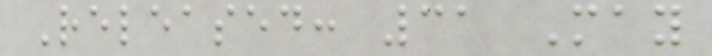Released: 31 May
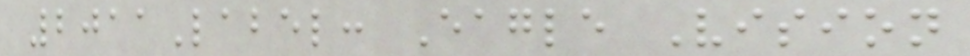2011Label: Eagle Vision
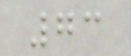73
